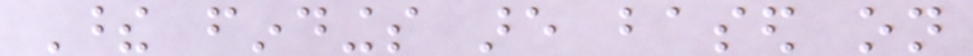These findings are based on
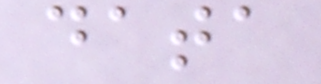data
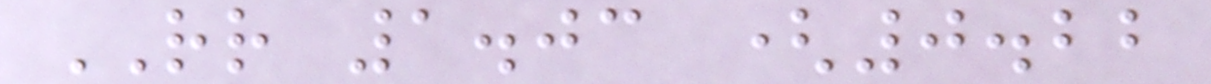RR 1.03 (0.22
